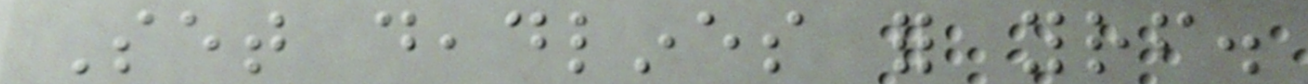Set deadlines for yourself.
